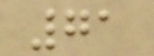71
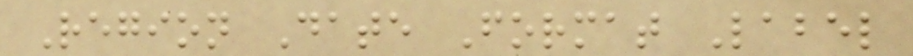Region Date Format Label
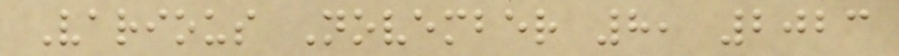Various November 8, 2023
